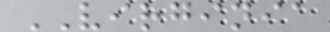VIRGINIA
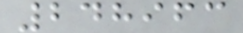248963
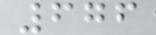676
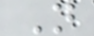N
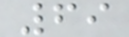69
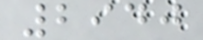2940
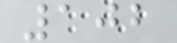102
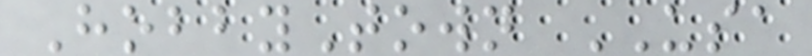HobbyTown USA
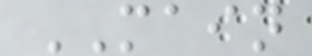MAIN
